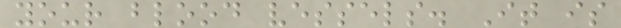your blood vessels. It is
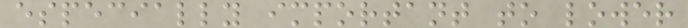especially important to lower
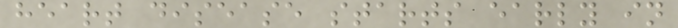heart disease starts early in
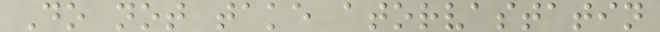Do not take atorvastatin
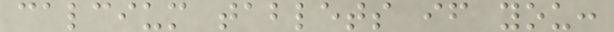calcium tablets if you:
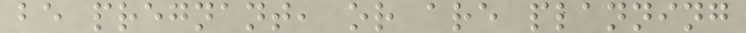be pregnant, or are planning
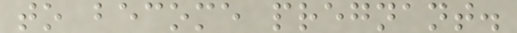to become pregnant.
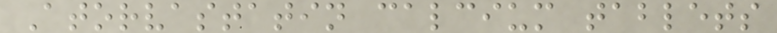Atorvastatin calcium tablets
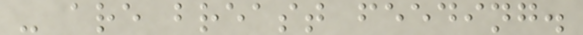- are breast feeding.
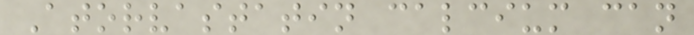Atorvastatin calcium can
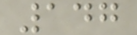147
